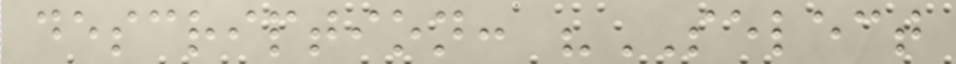description: "SELECT
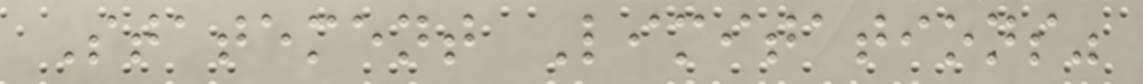Statement Limitations"
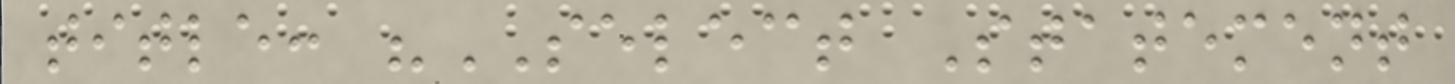title: "SELECT Statement
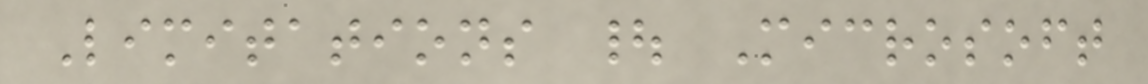Limitations | Microsoft
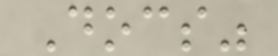Docs"
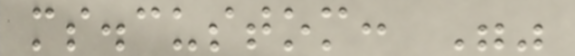ms.custom: ""
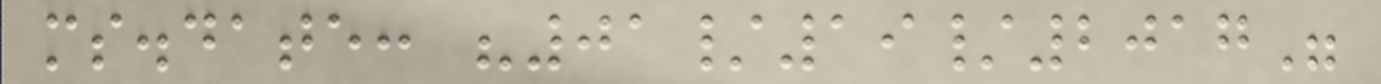ms.date: "01/19/2017"
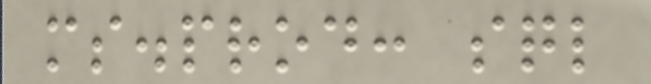ms.prod: sql
